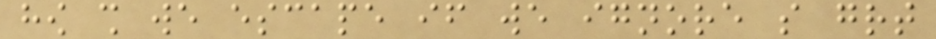how shall we escape if we ignore so great
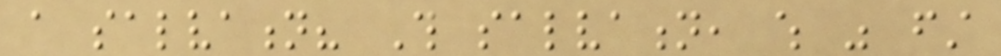a salvation? This salvation, which was first
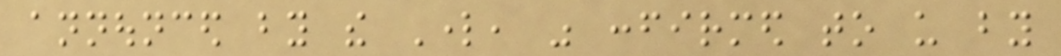announced by the Lord, was confirmed to us by
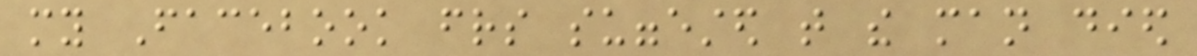my Facebook friends suggested that the man died
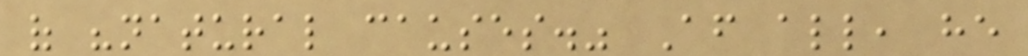of "natural causes." After all, he
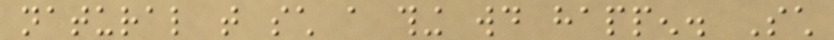natural that such a thing would happen. Such
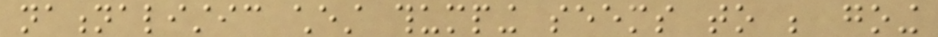nationalistic chest thumping seems to be going
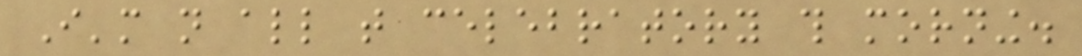I'm not all that celebratory this morning.
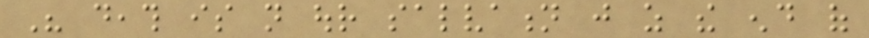His death is not our salvation just as the end of
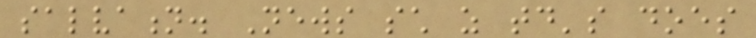salvation. News such as today's does
